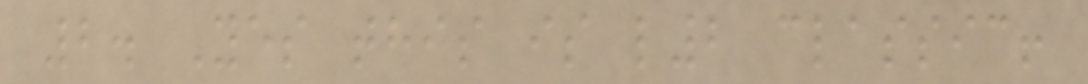2. Yes this is l2 classic!
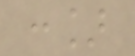:]
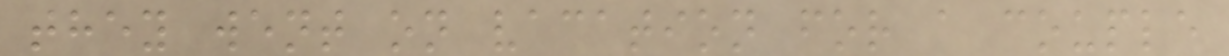they went on vacation for a couple
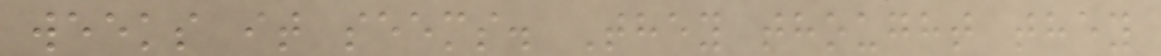weeks it seems. They thought they
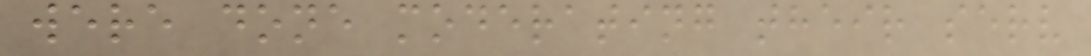were done moderating their serv
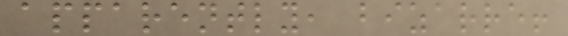apparently, bizarre!
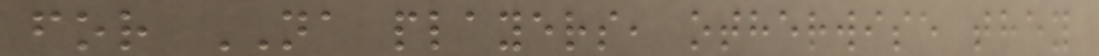for NA players, otherwise they
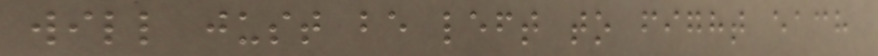will just be left to fight each
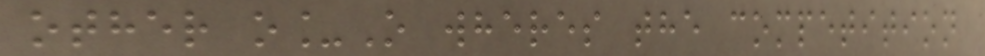other o_O wheres the competition
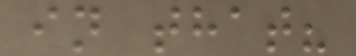in that?
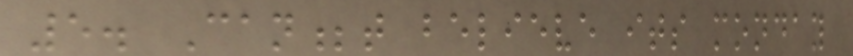5. Can;t believe its monday
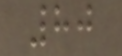80
